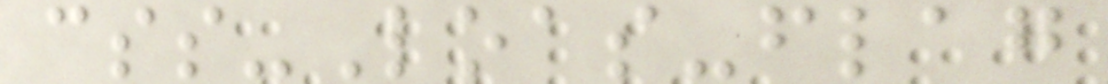css-Loas-flag
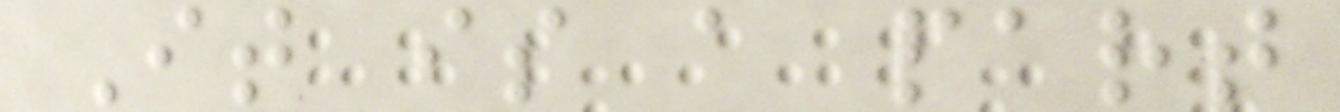It is a part
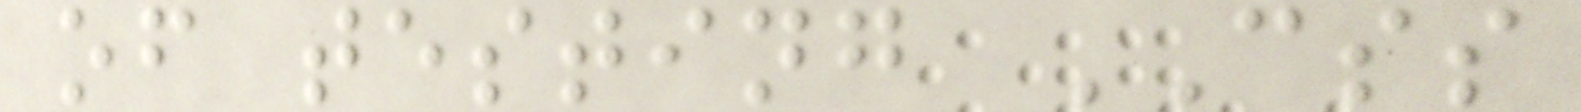of testing CSS
